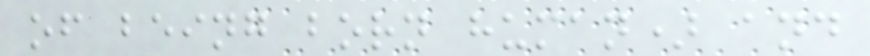of being born human) and
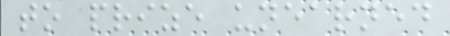to prize unearned
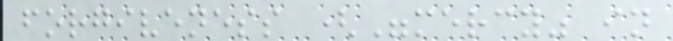forgiveness ("mercy" in
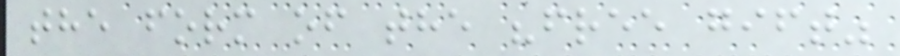the form of the "free gift"
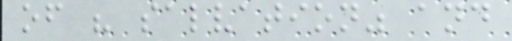of " salvation" and
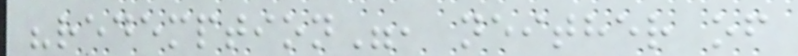"redemption", neither of
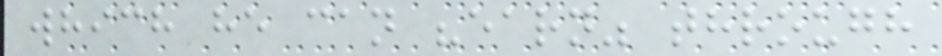which he can "earn" through
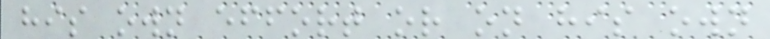his own effort or on his own
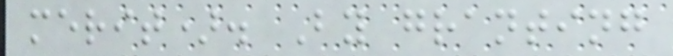merit). By granting
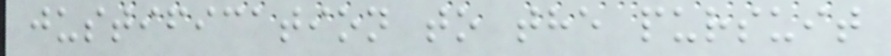justification to the pursuit
